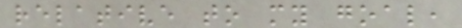relative to my goal,
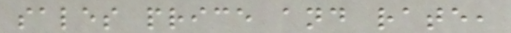sales price and rate,
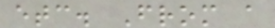etc. From a
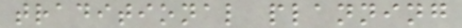traditional planning
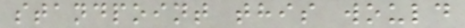standpoint this would
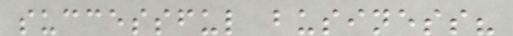successful business?
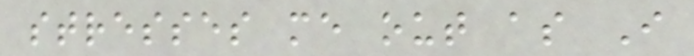stresses me out as I
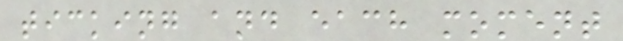ticking and each moment
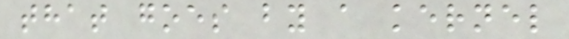that goes by a kernel
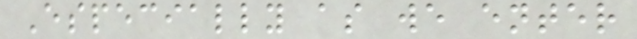Especially as we enter
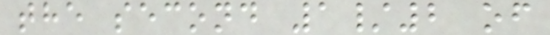the second 1/2 of
